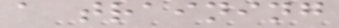a training
